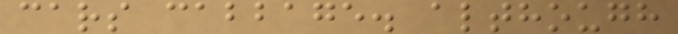cars cabbage. although
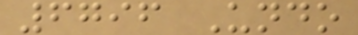6796 Undo
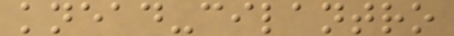knead-cilantro
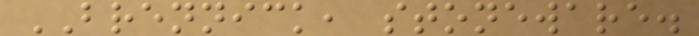BRENNICK, stoneware.
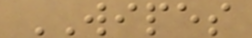WIPES
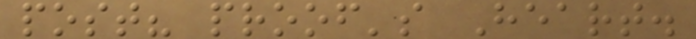post? proof's Heart.
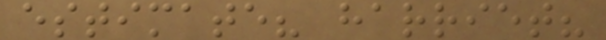estimate? harriet?
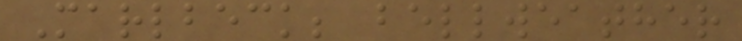Marlbeck; bellweather
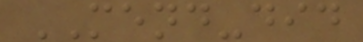MEND-did
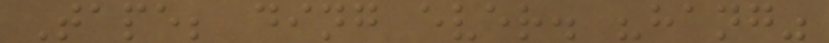Tape; ding ever. "hang"
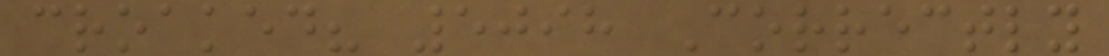croaked? 5098 Correctly
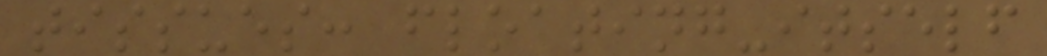tissues: floating-itself
